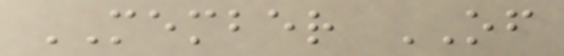MEMBER OF
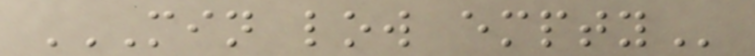MIN LOW EMPTY
